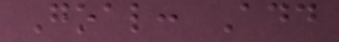Goal: Add
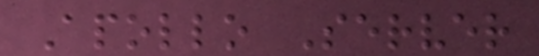Apollo Server
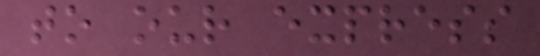to our express
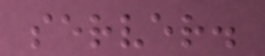server.
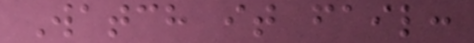Watch it fail:
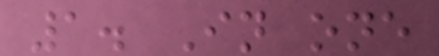1. In one
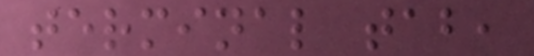terminal tab,
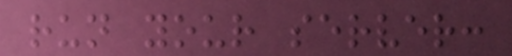run your server:
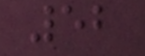52
